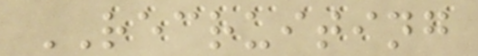RECRUITING
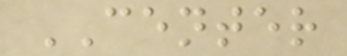CENTER
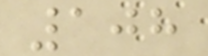108
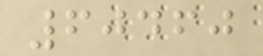60460
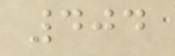404
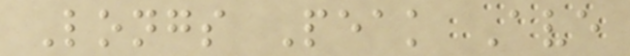Longs Peak Ave
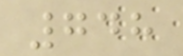748
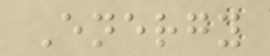Energy
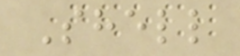Shell
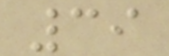39
